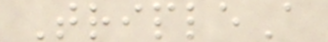TripleA
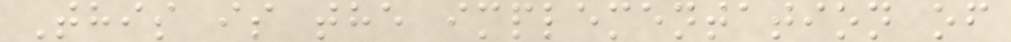This is the implementation of
